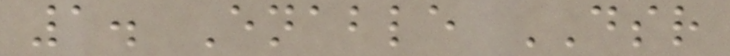1. Enable DSR
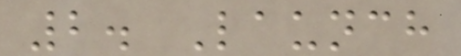2. Launch
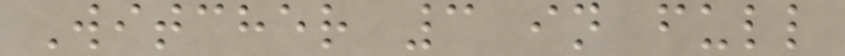Witcher 3 in full
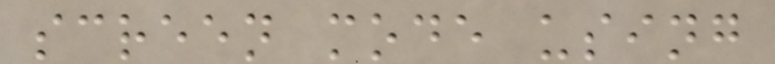screen mode using
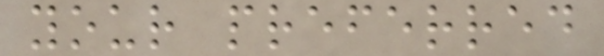your preferred
